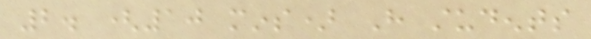2. (10 mins) Have students
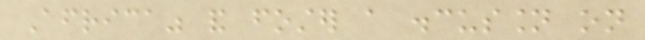Africa" and foster a discussion on
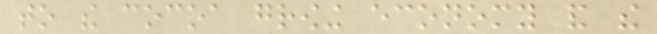to the cocoa growing economy and the
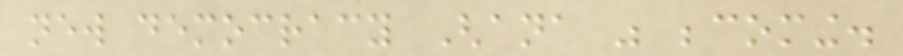new democracy Ghana was becoming.
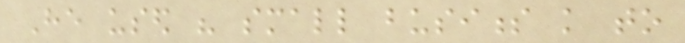He used his small business knowledge to
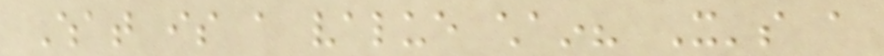What is a value chain? It's a
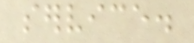service.
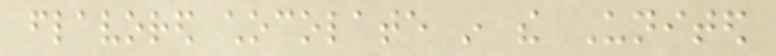flavored chocolate in the United
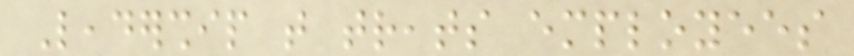Leadership that treats employees
